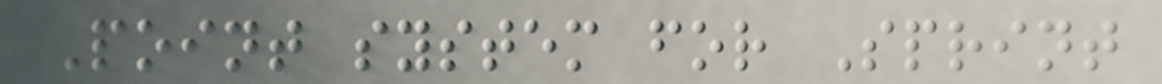Point system for Sprint
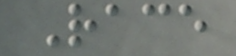Race
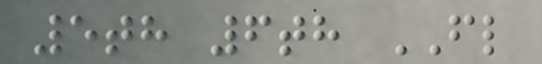5th 6th FL
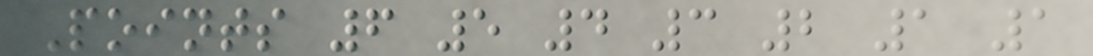Points 6 5 4 3 2 1 1
